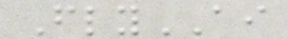FlyAI
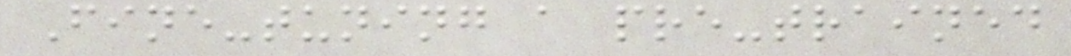Fine-tuning a pre-trained
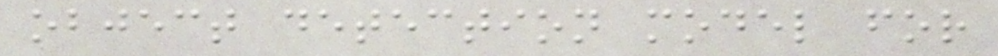object detection model for
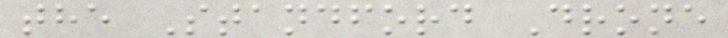the Standford Drone
